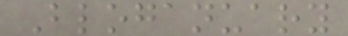Bloganuary
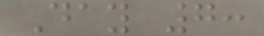Day 7:
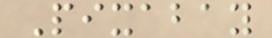Pixabay
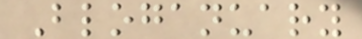Bloganuary
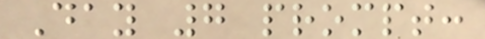Day 7 prompt:
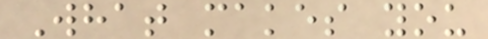What makes you
